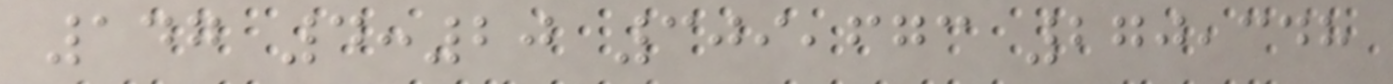147 4:20 309,673 270,348
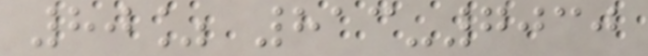80% 813-7030
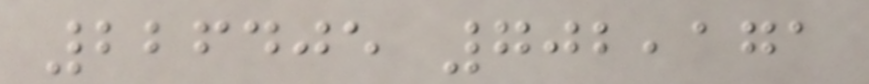226405 702,171
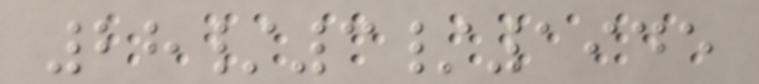28/3/1945
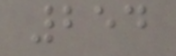254
